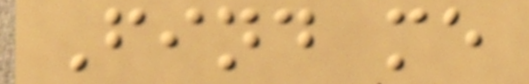Find me
